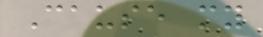Cause my
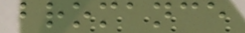bromance
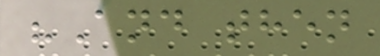"And then
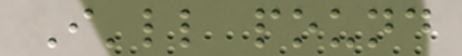I'll pound
